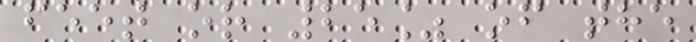feet or 25% of the
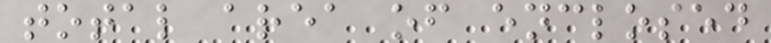total area of enclosed
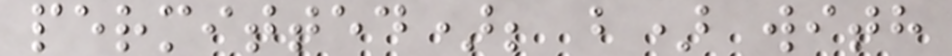permitted); b) with
